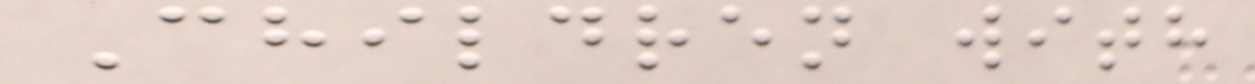Children with
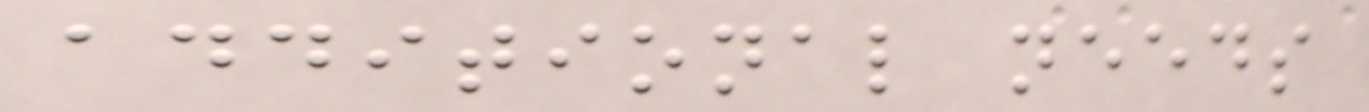additional needs
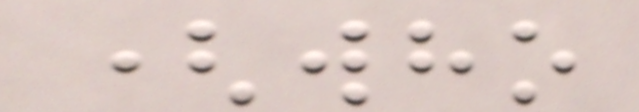(who
